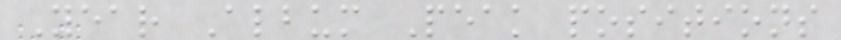Year Album Peak positions
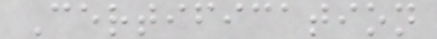Certification
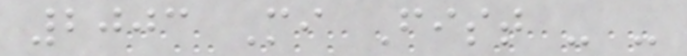2003 Mi Fist - -
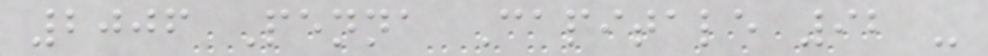2006 Penna Capitale 92 -
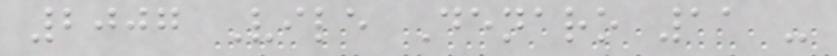2007 Vile Denaro 11 -
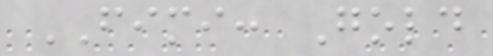FIMI: Gold
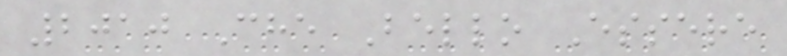2010 Che Bello Essere
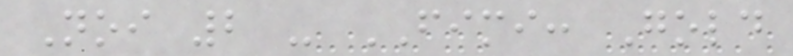Noi 2 - FIMI: Gold
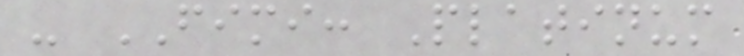- FIMI: Platinum
